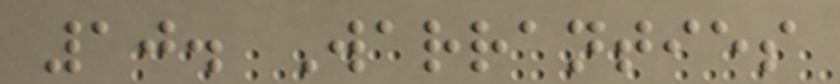10. Warranties
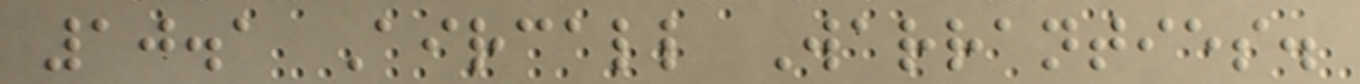10.1 Aircall Warranties.
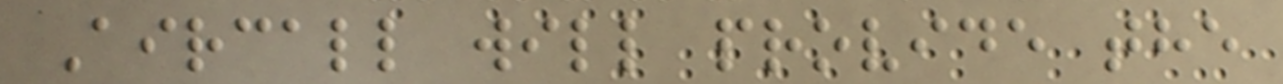Aircall will provide the
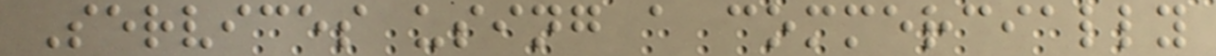Services using a commercially
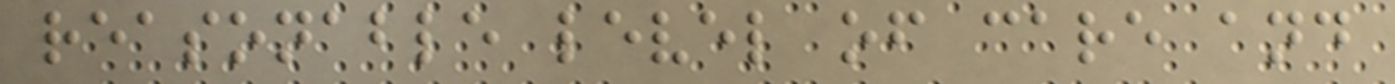reasonable level of care and
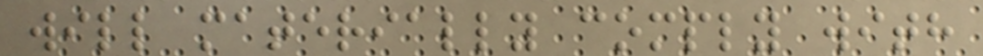will materially comply with
